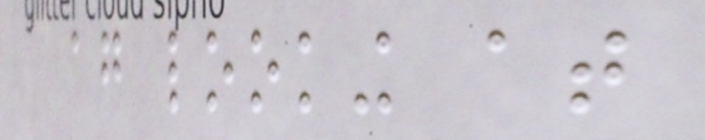again looking at
